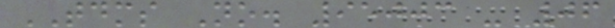TDMS No. 95003 - 06
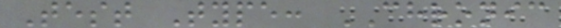Test Type: CHRONIC
